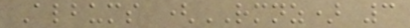Albums (RMNZ) 3
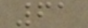61
